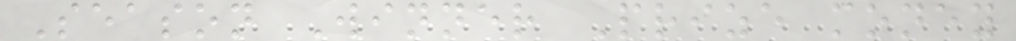Season Winner Prize money
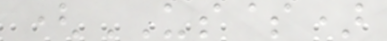(US$)
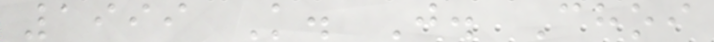1999 K. J. Choi
